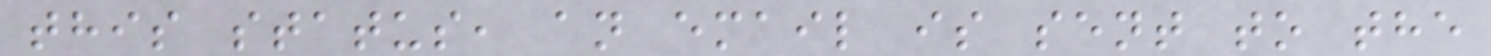this status, an email is sent to the
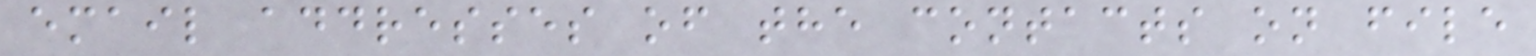email addresses of the contacts on file
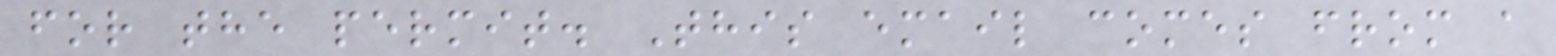for the permit. This email comes from a
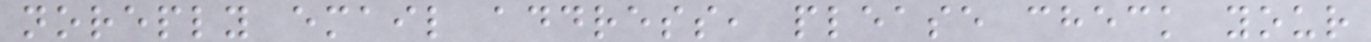noreply email address, please check your
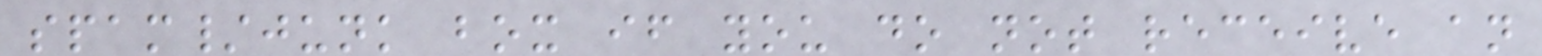spam/junk box if you do not receive an
